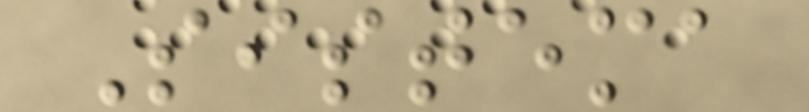Sistema
